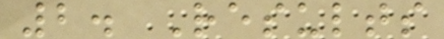2. Results
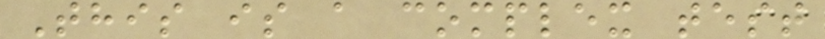This is a complex test
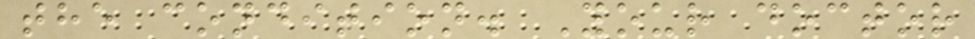the condition. Your doctor
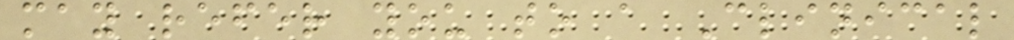may refer you to a Clinical
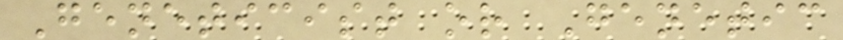Geneticist or Genetic
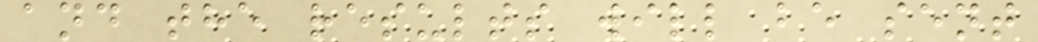and the results will be sent
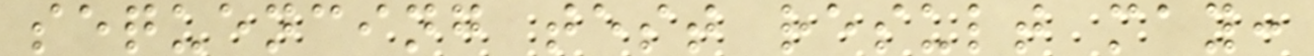sequencing test result may:
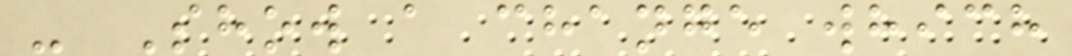- Show a change which
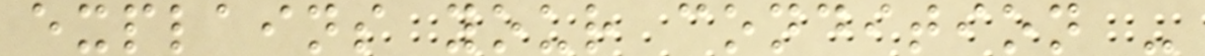explains your condition -
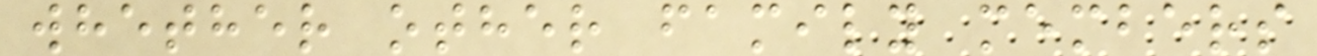whether other family members
